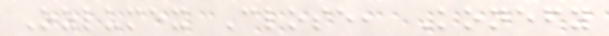Ozlumex Close, Konefy
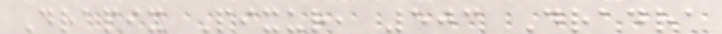Drapix Pixur, 503 Dradra
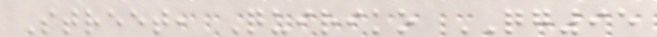Street, Quiriko QG95
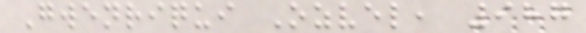Gwenriqui Ozvel, 987
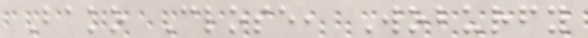Bako Close, Woburfy
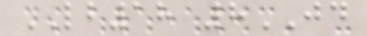LB18 8JD
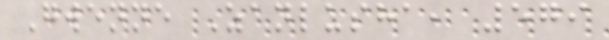Gwenne Zanlusha, 579
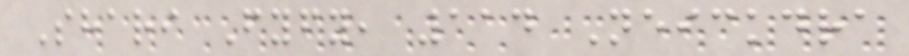Shari Fyfy, 114 Neickdra
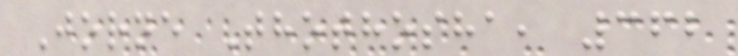Jorne Thothosha, 362
